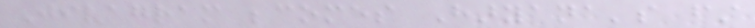Jivagram becomes Haryana's first
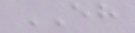EH
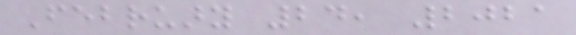February 24, 2021
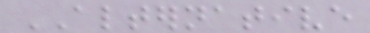ALTERNATIVE
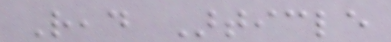Read Article
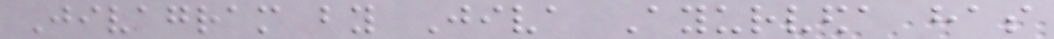Jivagram by Jiva Ayurveda has
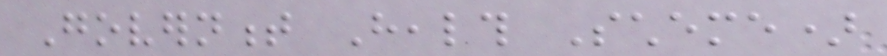Government Health Scheme)
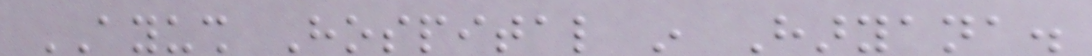AYUSH Hospital in Haryana.
